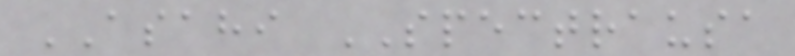ASAHI SPECTRAUSA
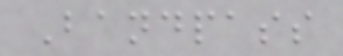Bandpass
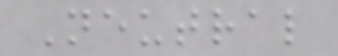Neutral
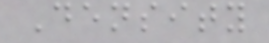Density
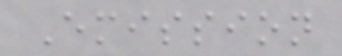Emission
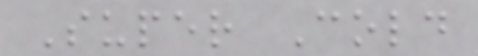Super Cold
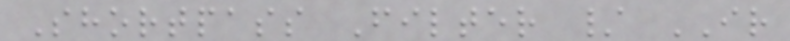Shortpass Filter / IR
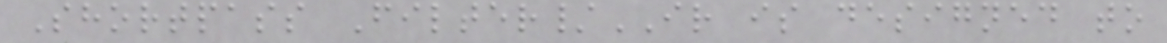Shortpass Filter/IR is designed to
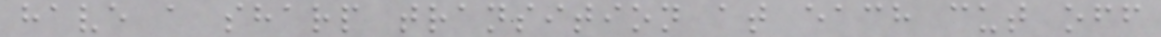have a sharp transition at each cut off
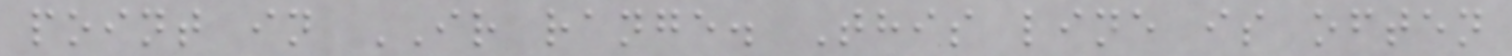point in IR range. This line is often
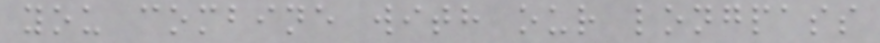you combine with our longpass
